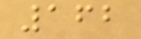162
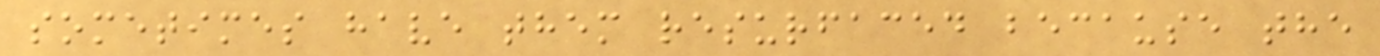sometimes have them resurfaced because the
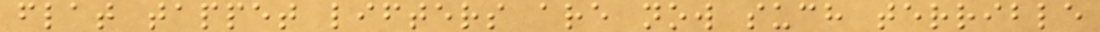flat tappet lifters are now such terrible
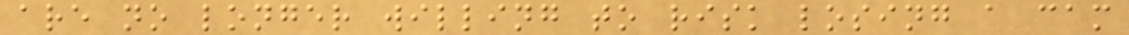are no longer willing to risk losing a cam
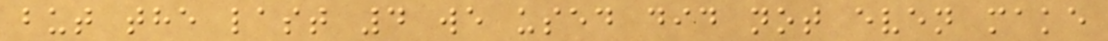but the last 4 we used did not even make
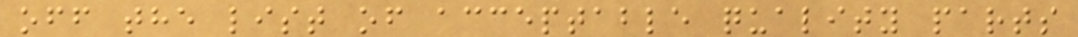off the list of acceptable quality parts
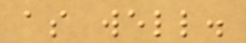as well.
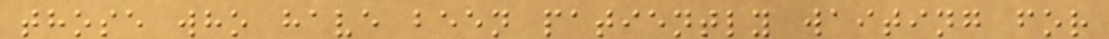those who have been patiently waiting for
